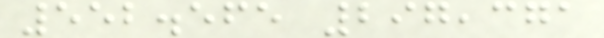552.565 297,371
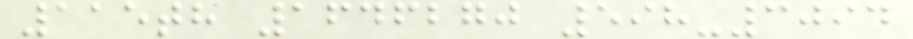115th 1646270 598-3094
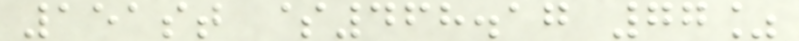151st $468.17 77%
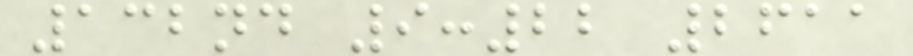132nd 9:22 2611
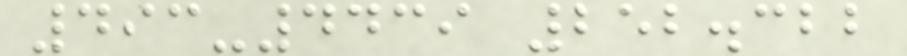493-4439 252.322
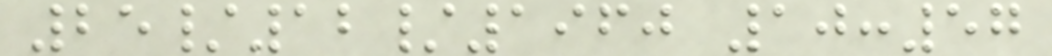25/12/1960 10:57
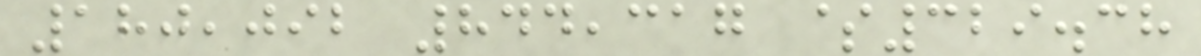180,092 844,317 $329.38
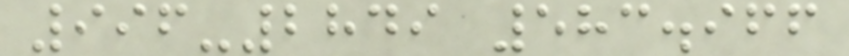996-2849 583.966
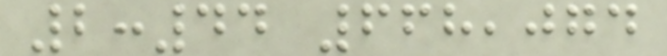2:44 668,074
